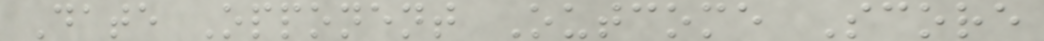Date Opponent Outcome Score
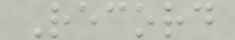Record
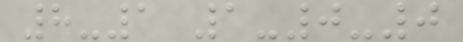8-1 1-0-0
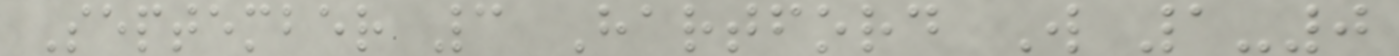September 3 Hartford W 1-0
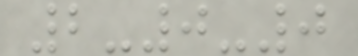2-0-0
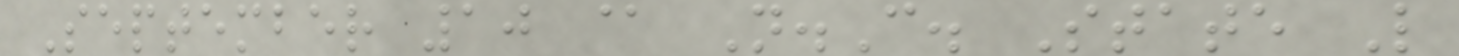September 10 @ N.C. State L
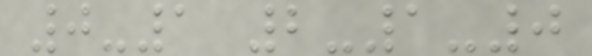0-1 2-1-0
